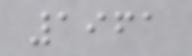1961
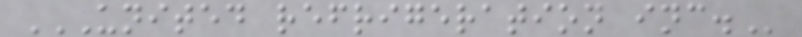UNITED REFRIGERATION INC.
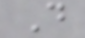D
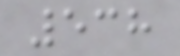538
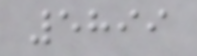5899
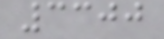3300
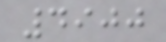4900
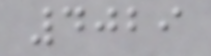4029
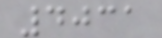4031
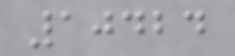10424
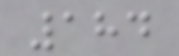184
